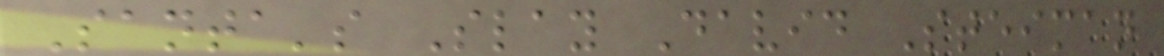Santa's Slay David Steiman
